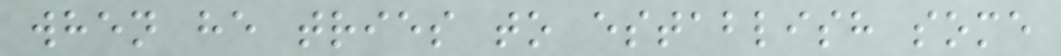when he tries to establish some
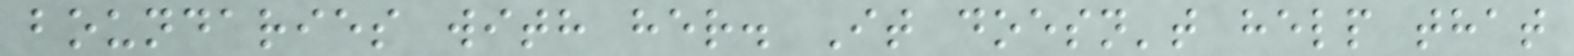boundaries with her. It doesn't help that
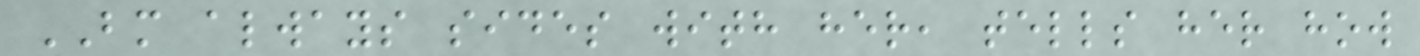BM always sides with her, tells her how
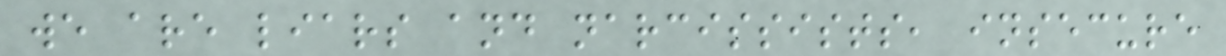we are liars and narcissists, insecure
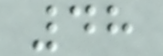48
